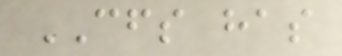CFS has
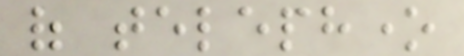of telephone
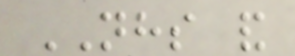NHS and
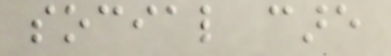social care
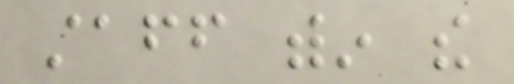staff within the
